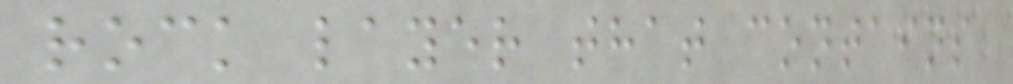rock layer that contains
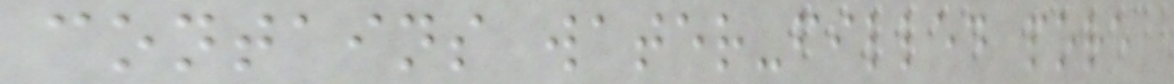contains water-filled pore
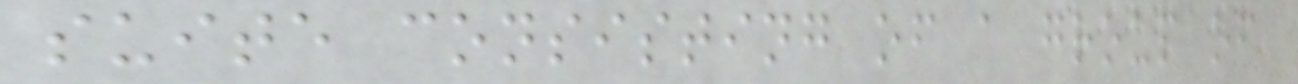suite consisting of a group of
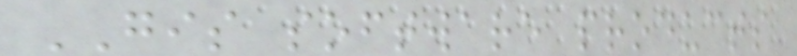GIS software products
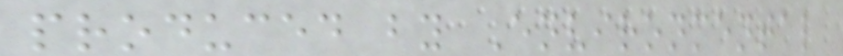produced by Environmental
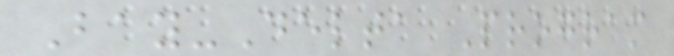Bay-Delta Program
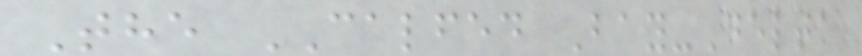The CALFED Bay-Delta
